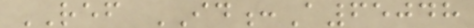REF ID:A65048
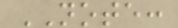NOTE:
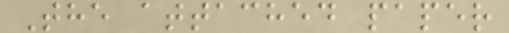The attached paper
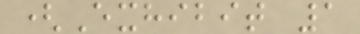(Exhibit 1
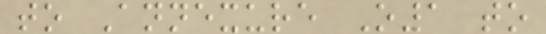to Annexure O1 to
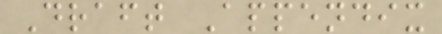Draft Appendix
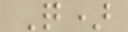Q)
